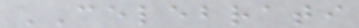CELEBRATI
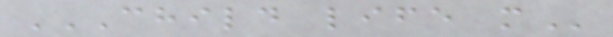CHILD LIFE M
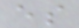es
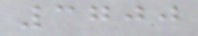3700
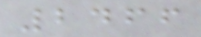2466
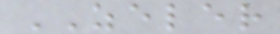ZELER
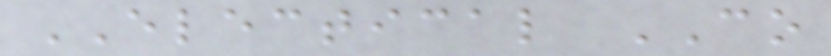ELECTICAL CO
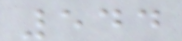544
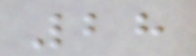28
